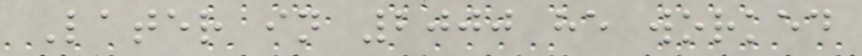Later in 2000 he worked
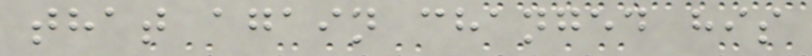that again changed his
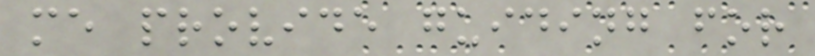me provide guiding for
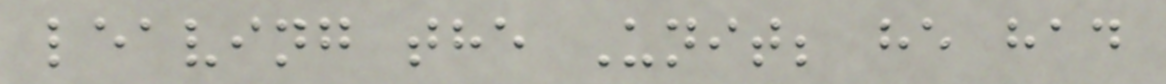leaving the Unit; he had
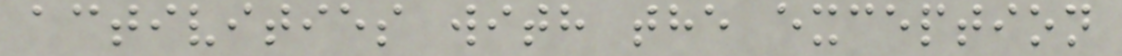activities with the exception
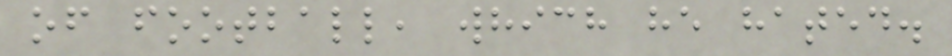of football, which he hated.
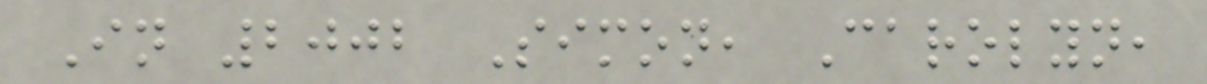In 2002 Simon, Carolyn,
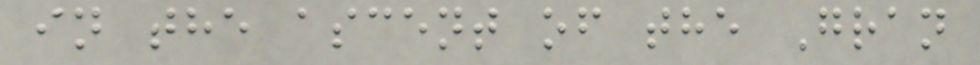in the ascent of the Gran
